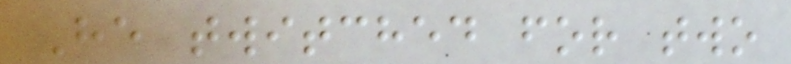He twitched for two
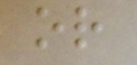or
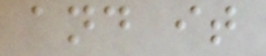and it
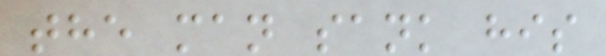the man sank his
